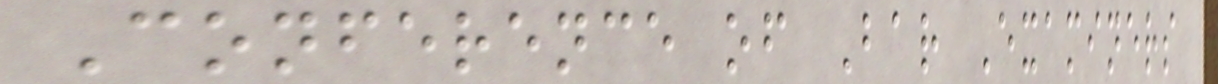Conference of Bar Examiners
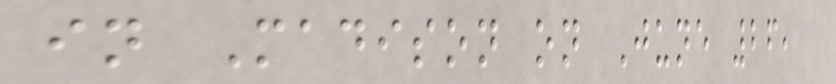in Madison on June 26,
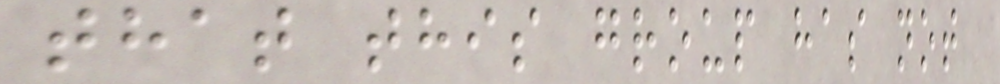that this group has not
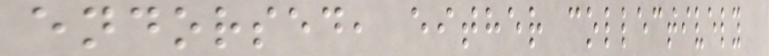endorsed, either collectively
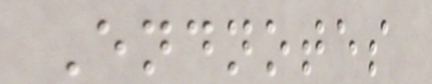Endnotes
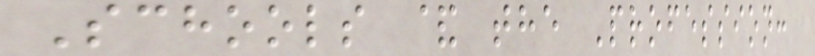Schools & the Profession:
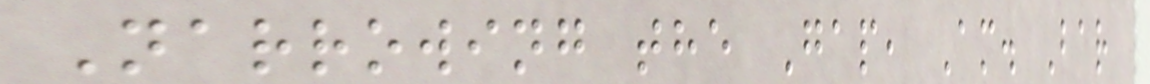Narrowing the Gap, Am. Bar
